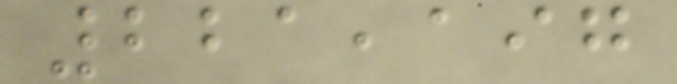221,197
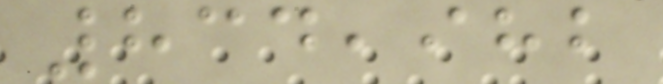834,982
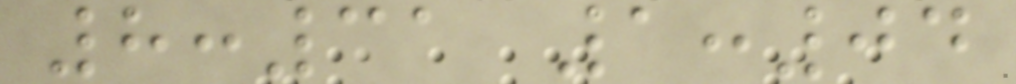8:31 1:04
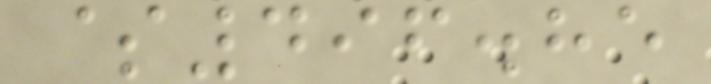$496.85
